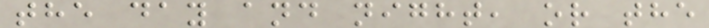the day and night, or the
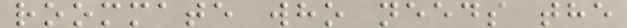roommate who needs the
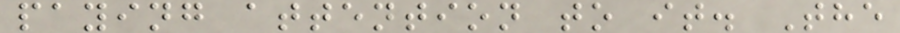paying attention to it. The
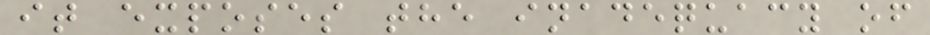it exposes the inadequacy of
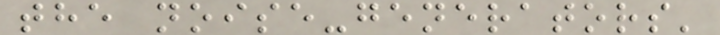the noise-generators'
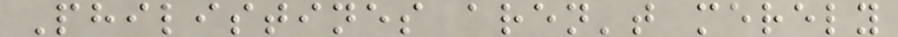Philistines aren't merely
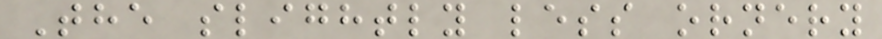The slightly less ornery
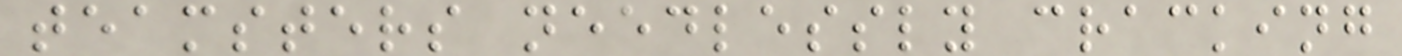teamsters needlessly cracking
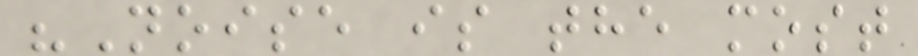"Noise is the most
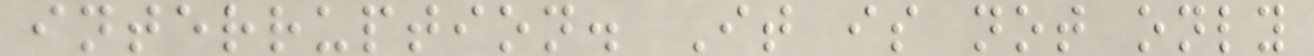interruption. It is not only
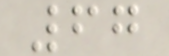67
